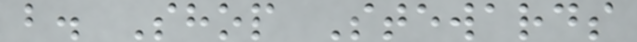b. Shop Stewards
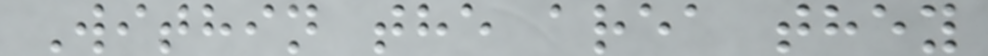Within the area they
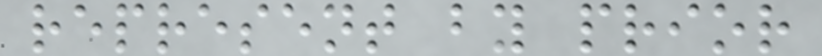represent by prior
